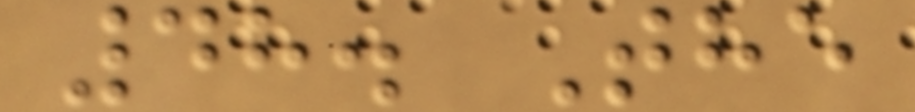48. The
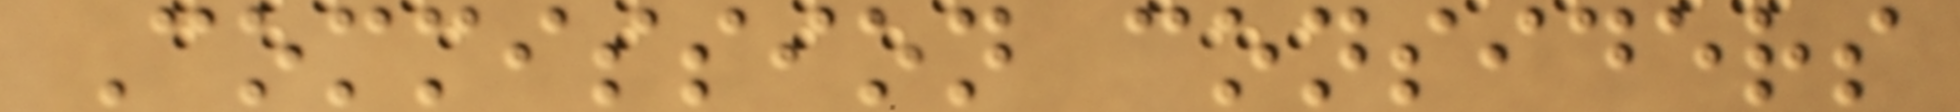Commission considers
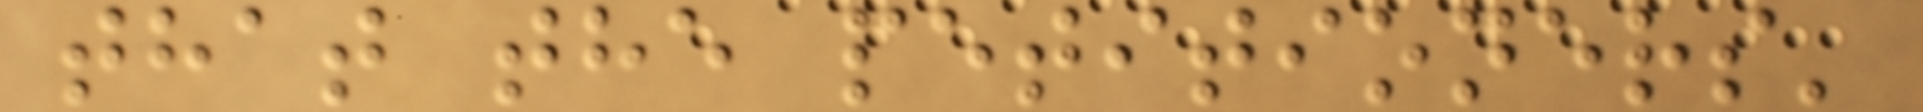that the petitioners'
